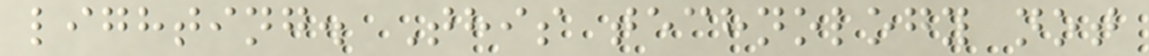lighting. This technology not
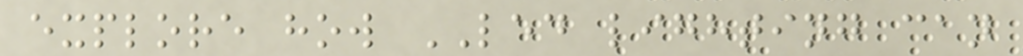explore how LED lighting can
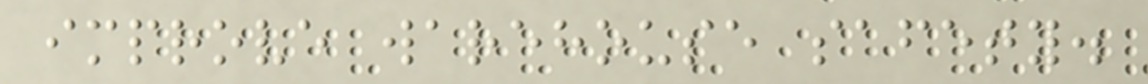improve warehouse safety.
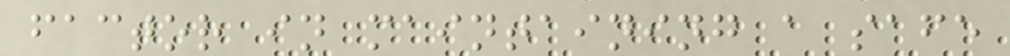factor in maintaining a safe
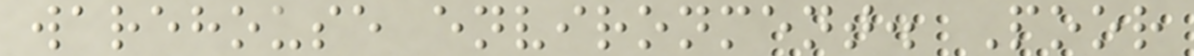warehouse environment. Poor
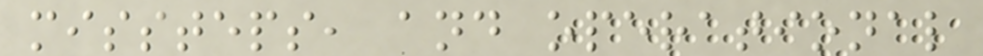missteps, and operational
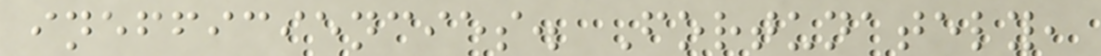inefficiencies. Fortunately,
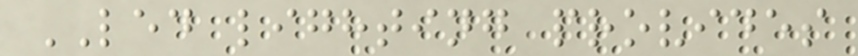LED lighting provides
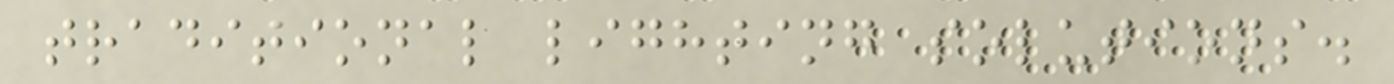traditional lighting solutions.
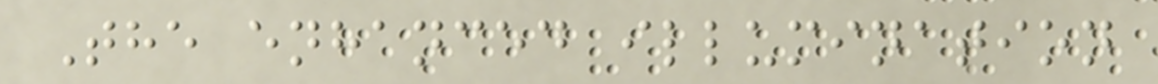The enhanced illumination
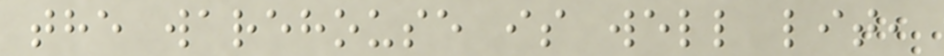the warehouse is well lit,
